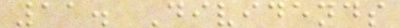11. Dividends
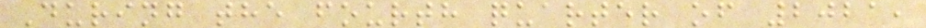During the fourth quarter of 2021,
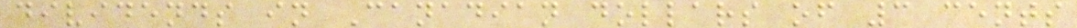dividends in Canadian dollars of 3 cents
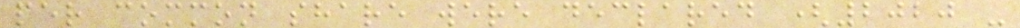per common share were declared (2020 -
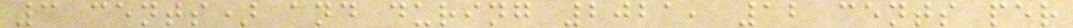3 cents) and during 2021, 12 cents per
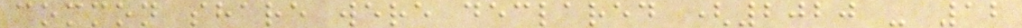common share were declared (2020 - 12
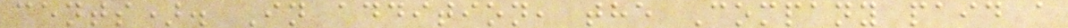cents). In addition, the Company paid a
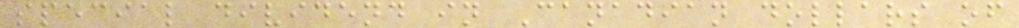special dividend in Canadian dollars of
